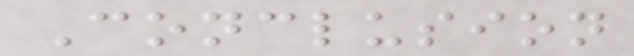Conclusion
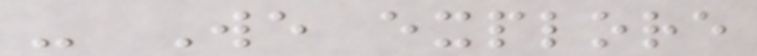- We explore
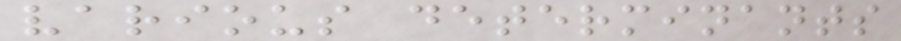various determinants
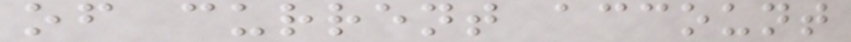of current account
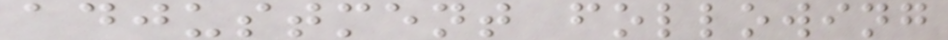adjustment following
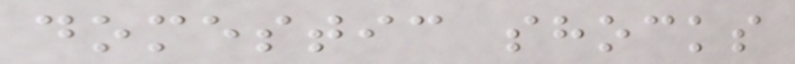domestic shocks
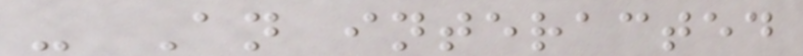- An interacted
